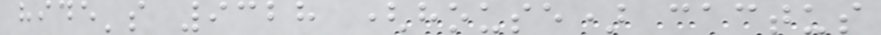hide's 9328 (house) cactus
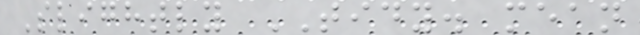Slightly TIDY. mean
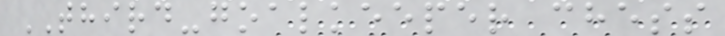THIRD-goalkeeper chess
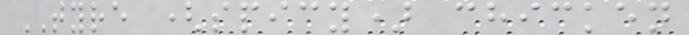TYRE (spicy) chicken
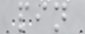pin
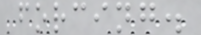forcing.
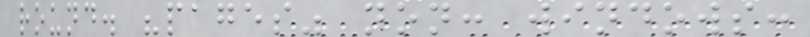round. "pages" non: windows:
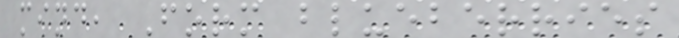mind, Form blueberries
